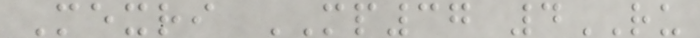Mexri MP37 4RU
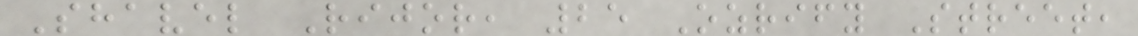Shavel Rijor, 25 Ozrify Street,
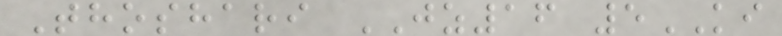Thoshari JZ16 5KI
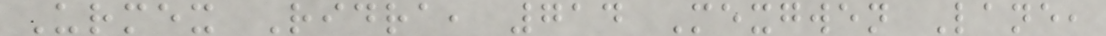Urmex Ridra, 714 Mexgwen Lane,
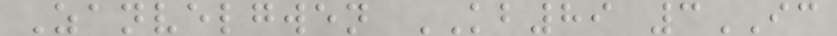Zanvelgwen KB89 3IC
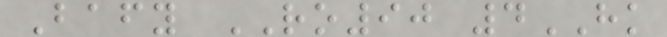Bafy RO90 4HK
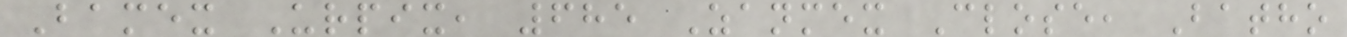Bamex Urpix, 685 Zanmex Close, Batho
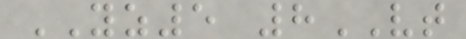YZ5 8VT
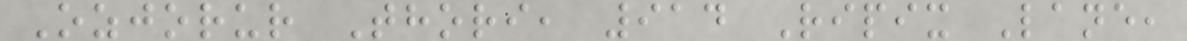Ozjorur Thori, 914 Ripix Lane,
